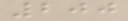200
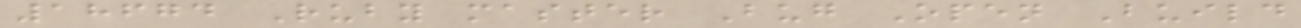18674 Ruby master Bug Open Build
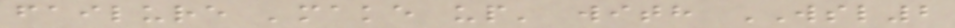failure 'make up' with WSL2
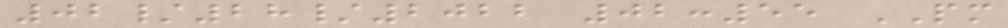02/28/2022 02:55 PM
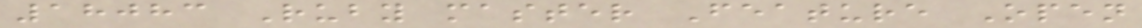18083 Ruby master Feature Open
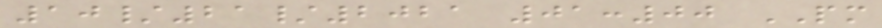10/21/2021 01:00 PM
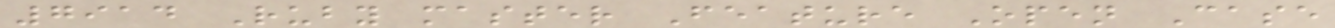7914 Ruby master Feature Open Case
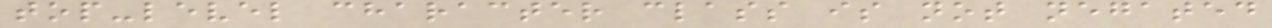top-level character class is not negated
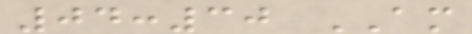04:30 AM
